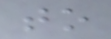to
